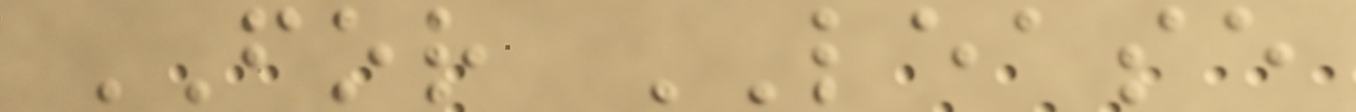FOR LEASE
